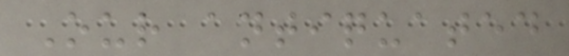Our antiquated
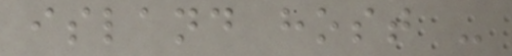island host -
